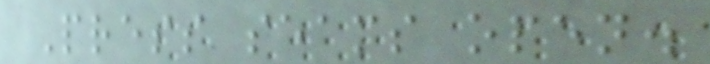Press seams open.
